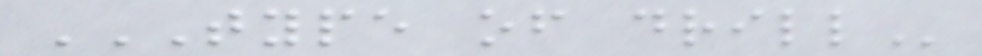TYPE OF DRILL
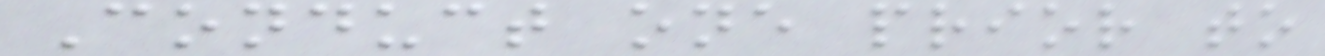Conduct one prior to
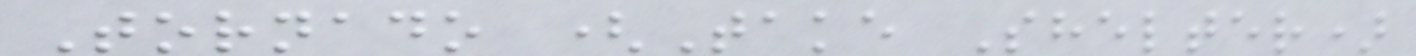Tornado (Take Shelter)
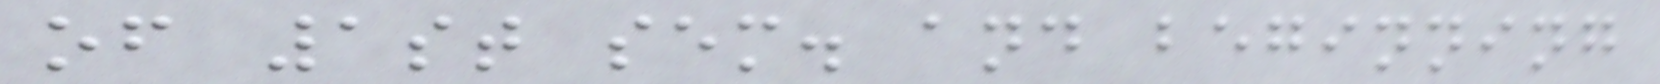of 1st sem. and beginning
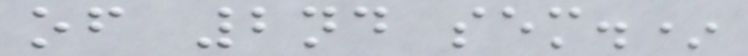of 2nd sem.*
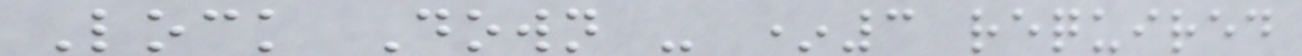Lock Down - *3 required
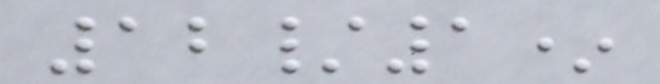12/1*
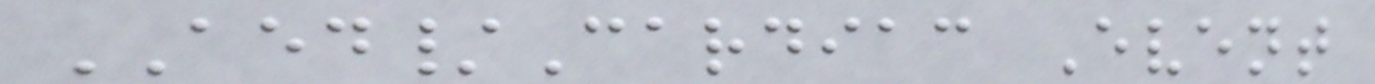AED/Cardiac Event
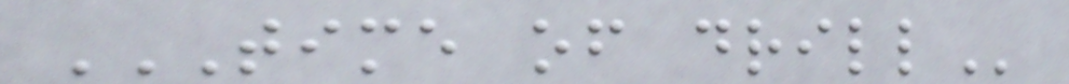TIME OF DRILL
